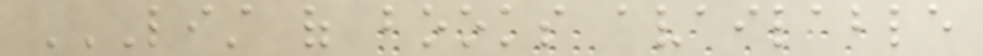LIST OF BOOKS AVAILABLE
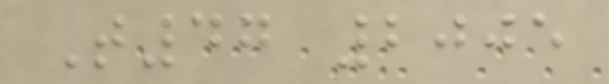T47 2005
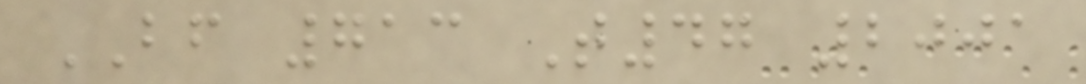BF 713 T47 2001
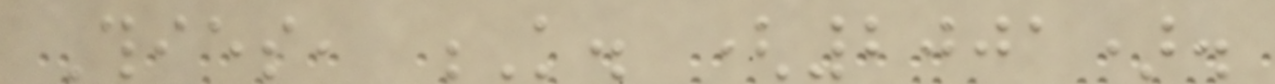Thies, K. (2001).
